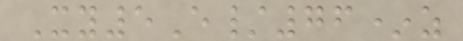Xy5E/76*z
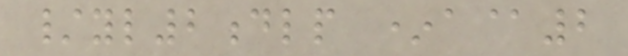/yl2dlp *a@2
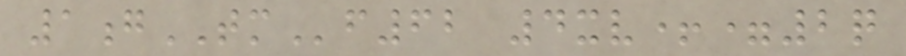1gTMf62 4xv+=2q
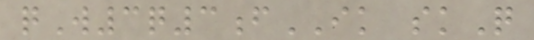qW3q3fIK skQ
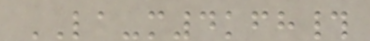LA-m4kfh#
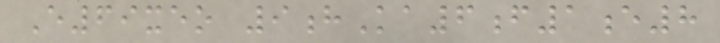E69xeo 9hKa6f1e8
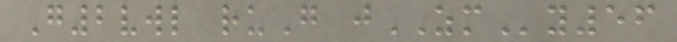G2vwl ruG jZMy56
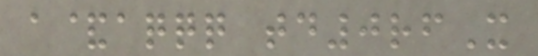a&aqqq td0rfX
